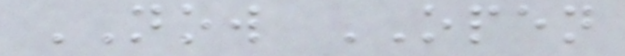NOW OPEN
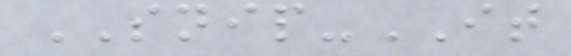SNIP-IT
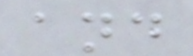and
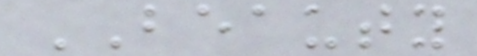BEAUTY
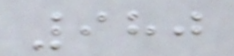980
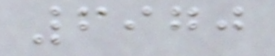6970
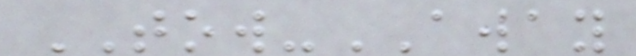TOW-AWAY
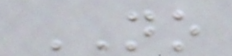NO
